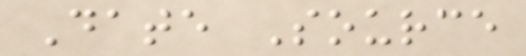Date Source
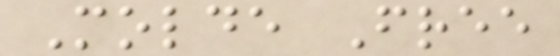Molde Free
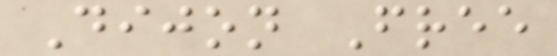Dijon Free
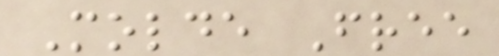Molde Free
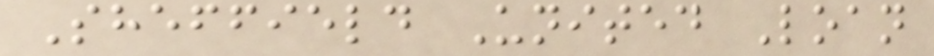Sheffield United Loan
